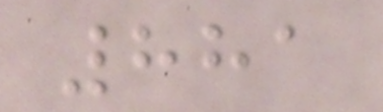881
